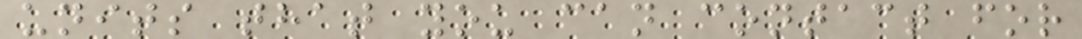units that you can contact for
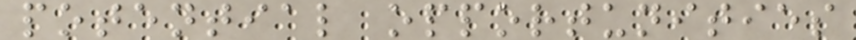potential opportunities
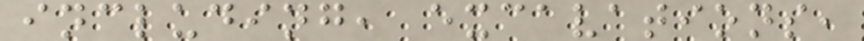including, excavations,
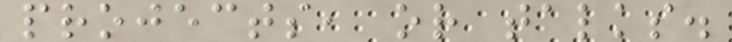projects, or talks.
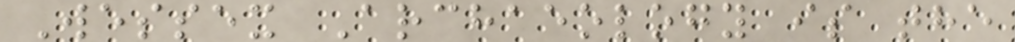Wessex Archaeology is the
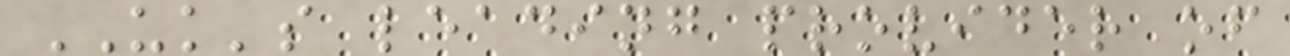UK's leading provider of
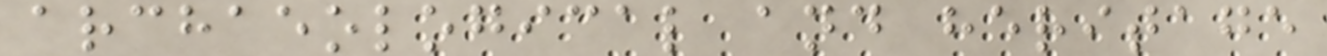archaeological and heritage
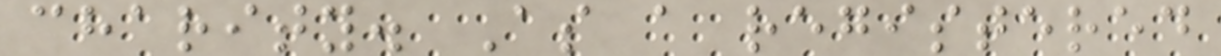charity. As a registered
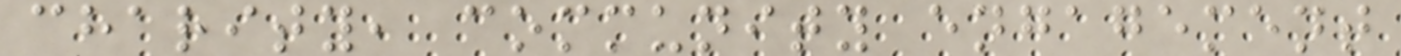charity, community engagement
